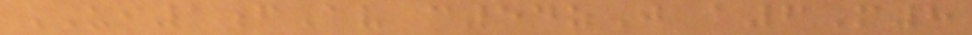UI1fAv c54zJ a6M8
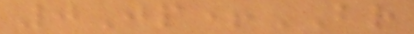0Jp+BR
